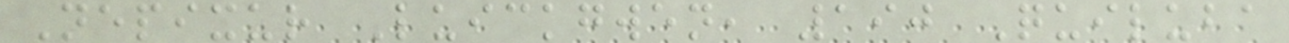Nepixur Luickgwen, 190 Quiluba
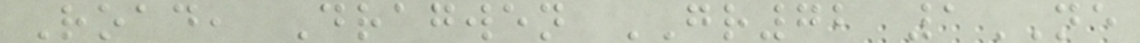Road, Dragwen GR72 1NE
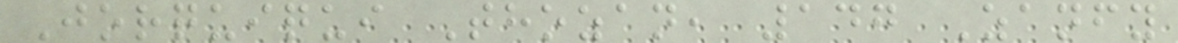Jorquiqui Thozan, 147 Zanfy
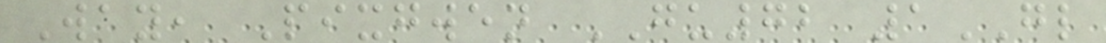Way, Pixgwen GU72 1GL
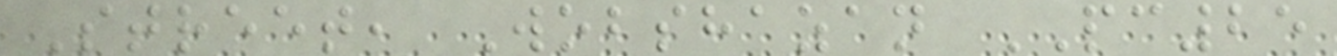Street, Wobshazan PC25
